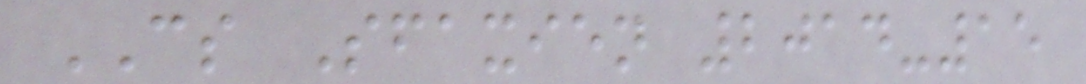CS Sfaxien 2014-15
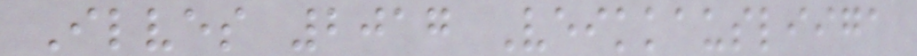Ilves 2017 Veikkausliiga
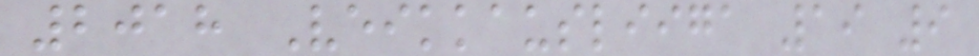2018 Veikkausliiga 19 9
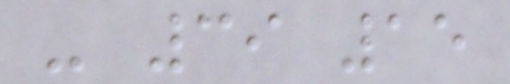- 39 15
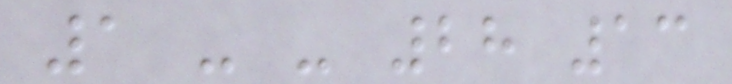1 - - 28 13
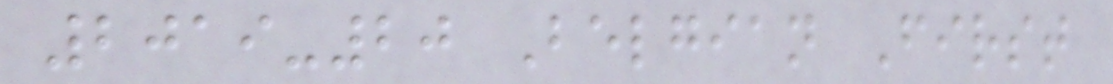2019-20 Belgian First
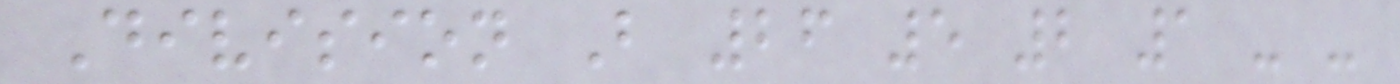Division B 26 5 2 1 - -
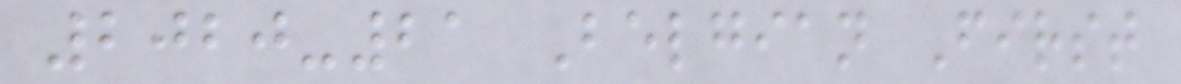2020-21 Belgian First
